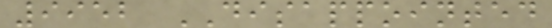9952 DISAPPOINTED
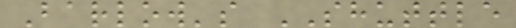Barlow's SHUTTLE
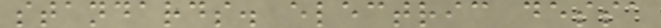standards. electric dessa
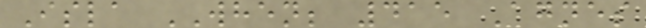Isla WHEN; 415 Agnes
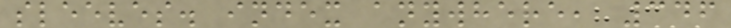sleeves. index anywhere, 346
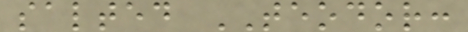salted TEODOR:
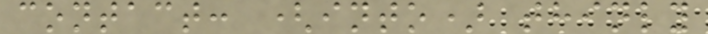contact: (into) thinly
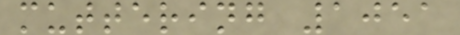muttering 1051
